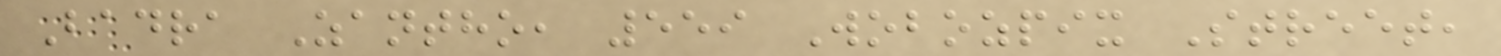Badra Zantho, 559 Wobozpix Street,
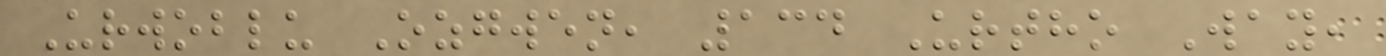Urwoblu Ozgwen, 134 Urtho Way,
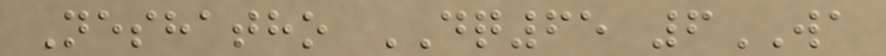Neshatho DQ65 6WA
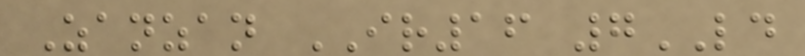Zanzan IR16 7LD
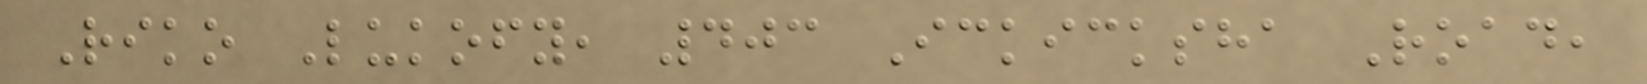Riko Lukofy, 403 Ickicksha Road,
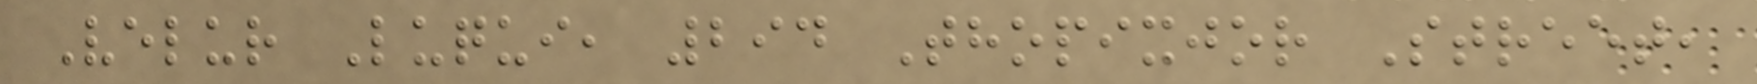Velur Luqui, 294 Thopixjor Street,
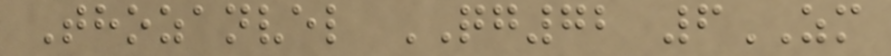Thozanvel QG72 6ZM
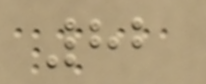82
